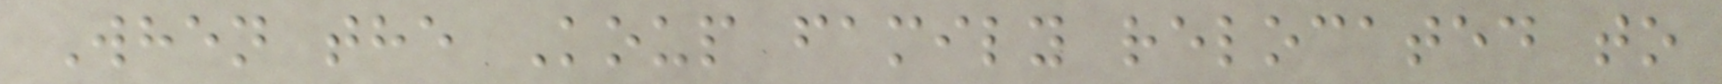When the Koup family relocated to
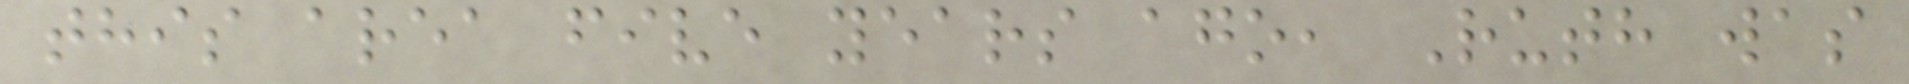this area five years ago, Ruth was
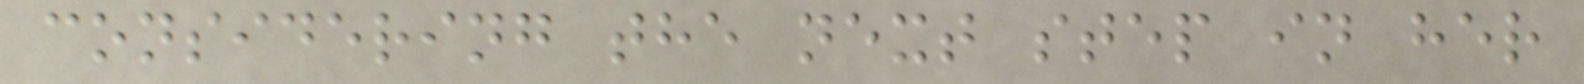considering the next step in her
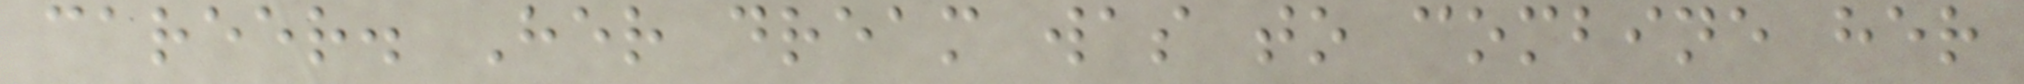career. Her dream was to combine her
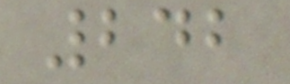242
